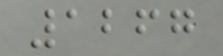1267
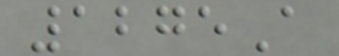1275A
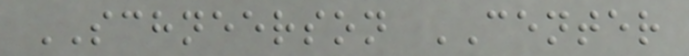SCHNEERSON CENTER
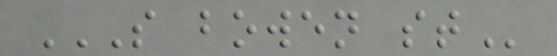S BOWEN ST
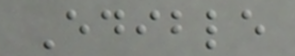Edible
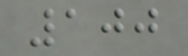100
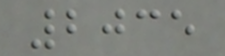2035
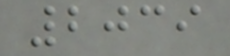2039
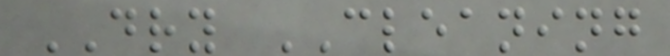DRY CLEANING
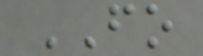FO
